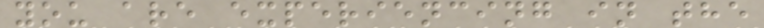you are experiencing in the
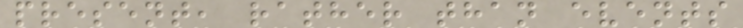present, rather than events
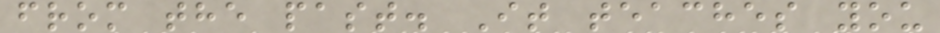from the past. It teaches you
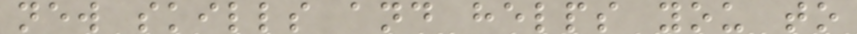new skills and helps you to
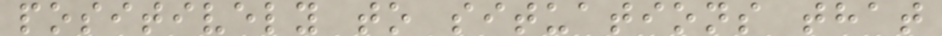positively to situations that
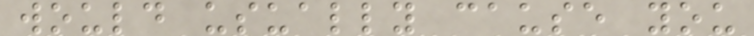would usually cause you
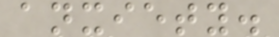anxiety.
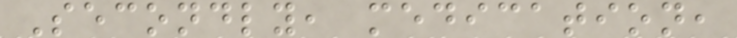Secondly, medication,
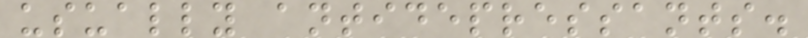usually antidepressants.
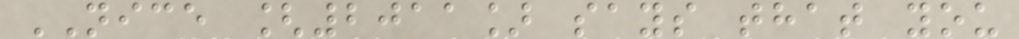NICE [2011] says that you
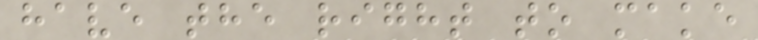have the right to make
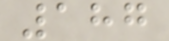187
